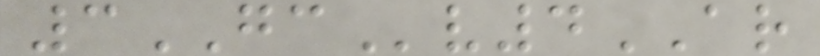3GCv4AR
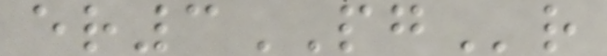er3PGr
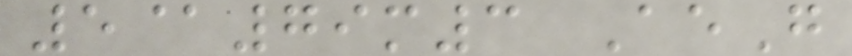5@79m3 AeG
